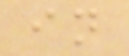in
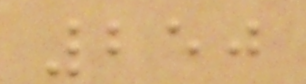250
